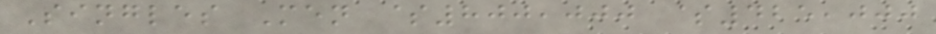Singles Men $800,000 $425,000
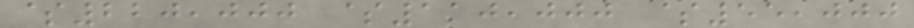$220,000 $110,000 $55,000
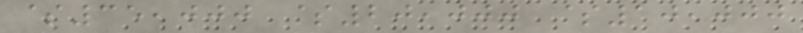$35,000 $20,000 $10,000
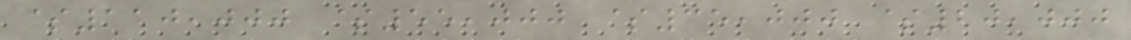$110,000 $55,000 $35,000 $20,000
